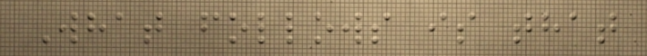What follows is that
